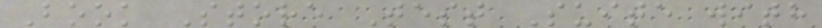Book Store Test Suite with
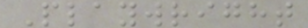Playwright
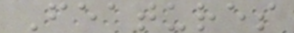Features
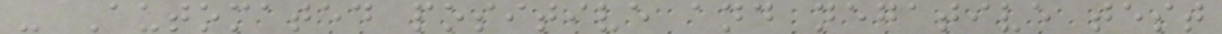- Automated positive and negative test
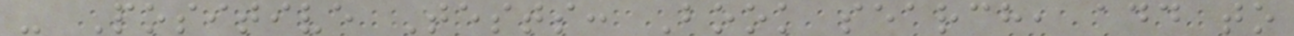- Positive Tests: Book search, add to
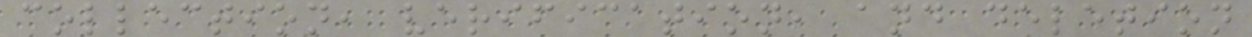collection, verification, and deletion
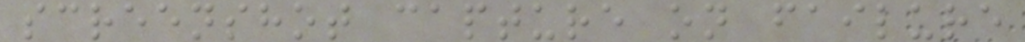screenshot capture on failure
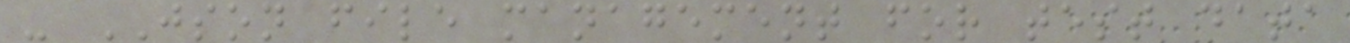- JSON file management for test data
